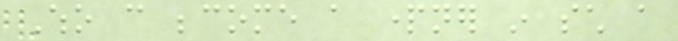Who can become a partner in such a
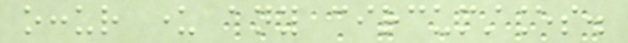occur under any circumstances.
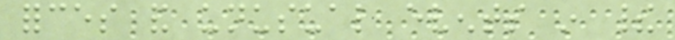forces and unusual events in their
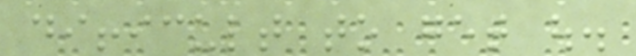difficult to get out.
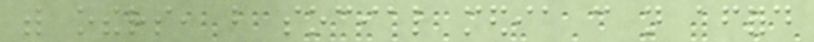with others, but social media can not afford
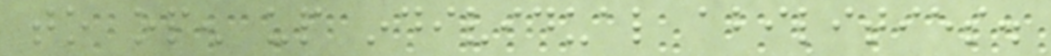to open up individual abilities.
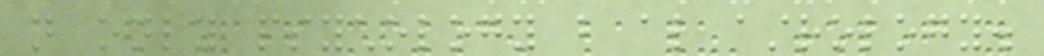not only psychology but also astrology.
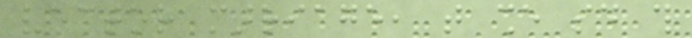vector marriage, that she said this
